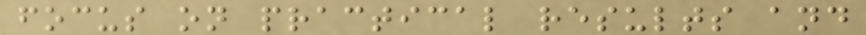focus on practical results and
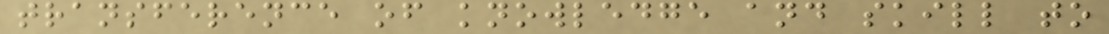transference of knowledge and skill to
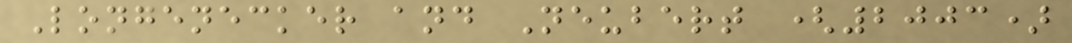Longenecker and Neubert (2003)
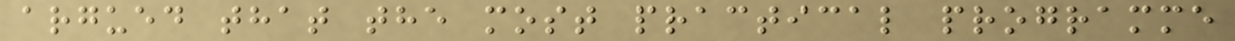argued that the most practical programme
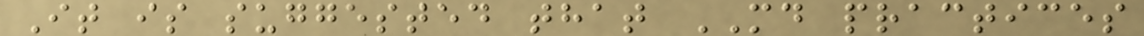It is suggested that MD practices
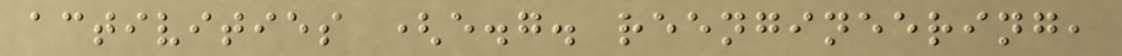activities (e.g. reengineering,
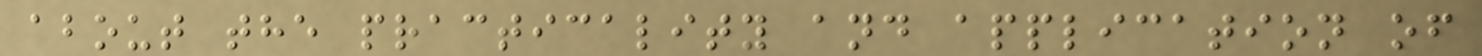about the practicality and application of
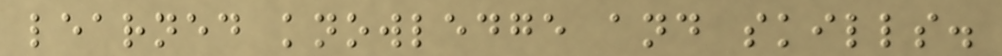learned knowledge and skills.
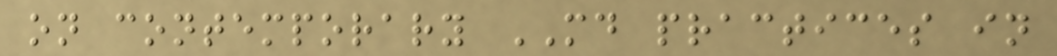on contemporary MD practices in
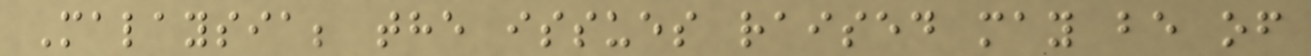Malaysia; the issues raised may be of
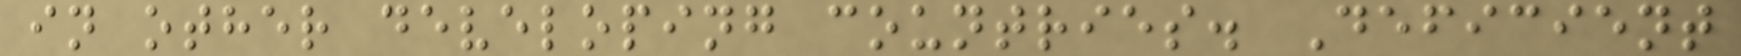in other developing countries. Deficient
